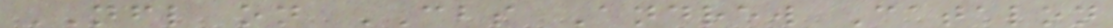NFL on CBS Andrew Catalon
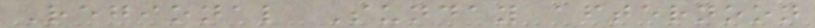Regional Sunday afternoon
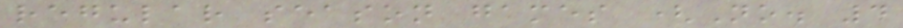regular season games (No. 4
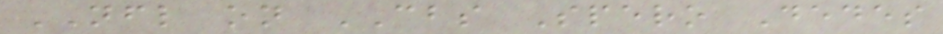NFL on CBS Spero Dedes
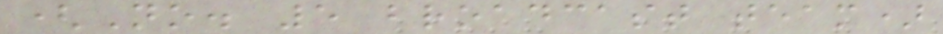(No. 5 broadcast team)
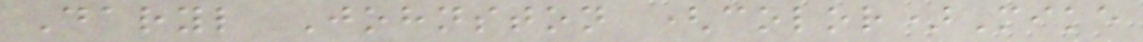Daryl Johnston (color)Mike
